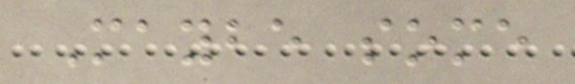Maybe some
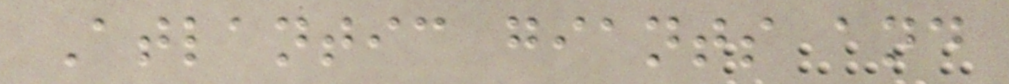Atlantic giants and
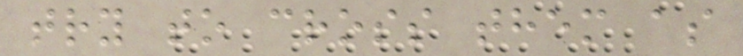try to cross them as
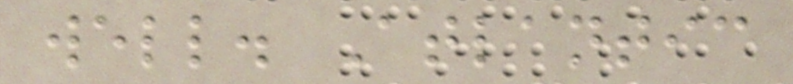well. Atlantic
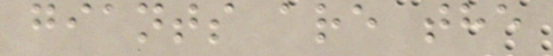giants are the
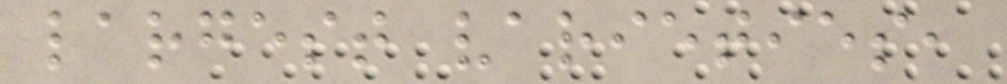largest varieties,
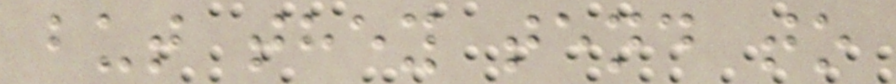but they tend to
